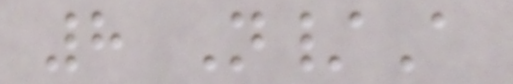8 N/A
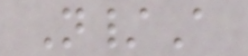N/A
